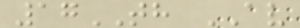17TH AV
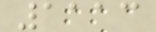1113
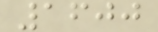1600
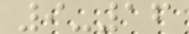9-16
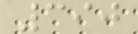390
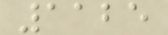1125
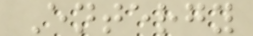Entergy
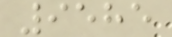9585
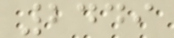2449
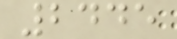2445
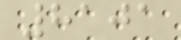8101
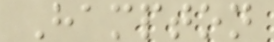Hampton
